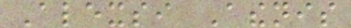Alexsi Athenis
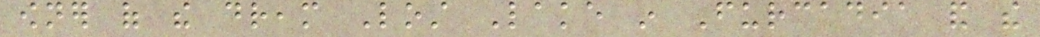owner of the dream Lost Lake in Furcadia and the
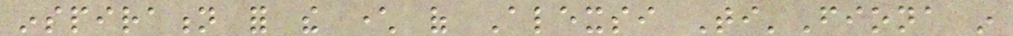inspiration for the character of Alexsi Ti'Fiona in
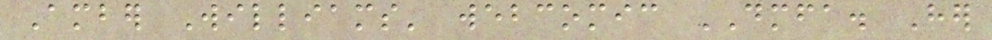Amber Williams' webcomic DMFA. Her
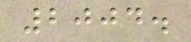2004.
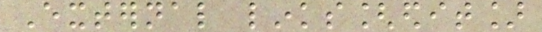External links[edit]
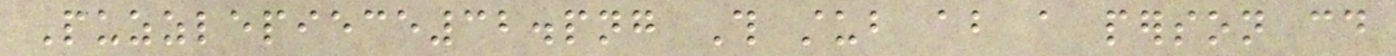Puzzlepiece32.png This stub about a person could
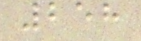258
